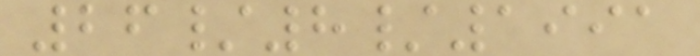26/8/1991
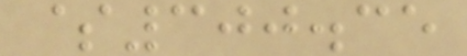$300.35
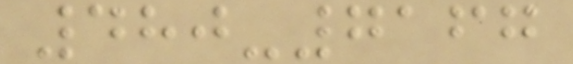480-7167
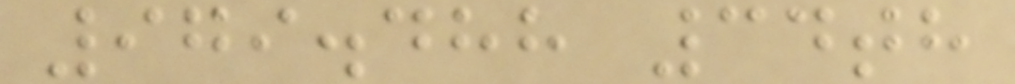979.488 34th
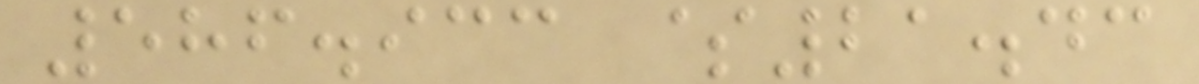586.933 $21.43
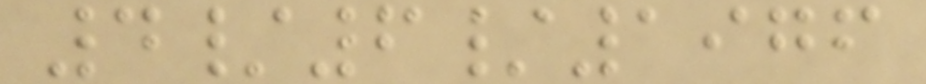4/6/1976
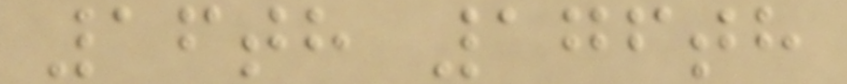16th 176th
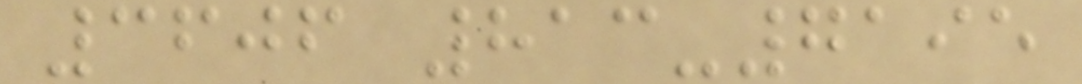3606 813-7195
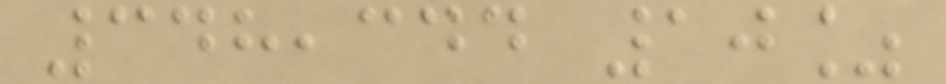348,344 10%
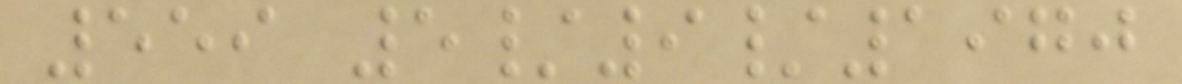559 5/9/1970
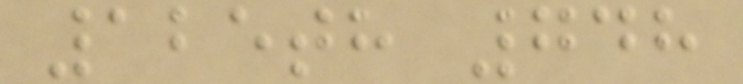125th 748
